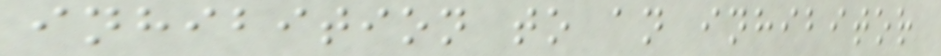inhibition to an inhibitor
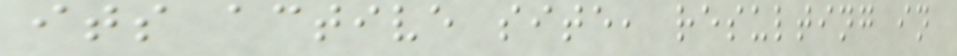its active site, resulting in
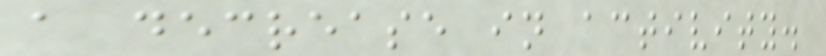a decrease in activity.
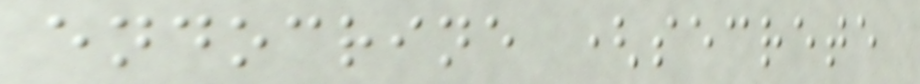endocrine (secrete
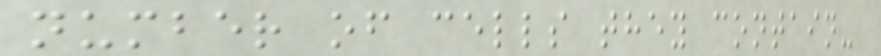number of cells they contain-
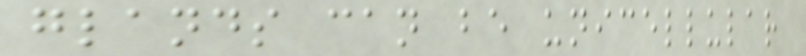glands can be unicellular
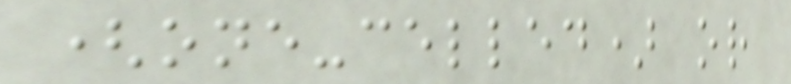(one-celled) or
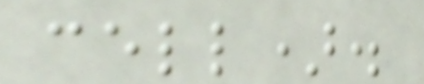cell).
